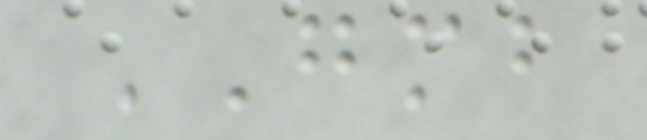GMB
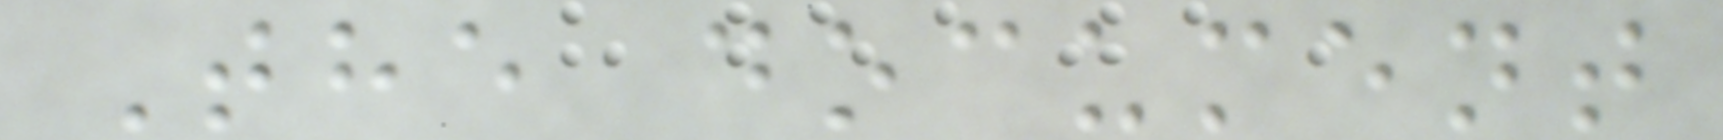The document
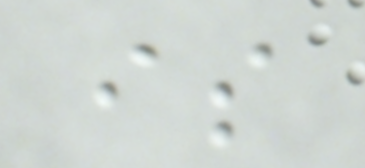is
